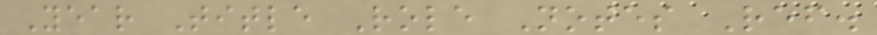Year Title Role Notes Ref.
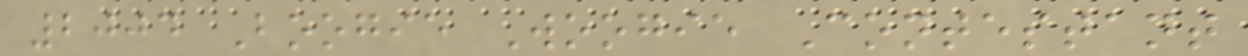2004 Boogie Woogie Contestant
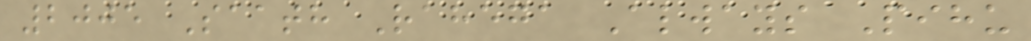2005 Saath Rahega Always Pihu
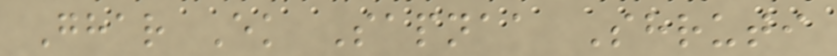Ghar Ek Sapnaa Shruti
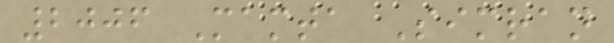2006 Mamta Simran
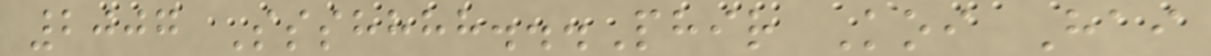2007 Ssshhhh...Phir Koi Hai
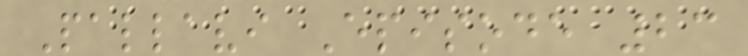Pallavi Episode 23
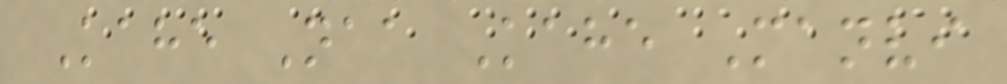Kahe Naa Kahe Manvi
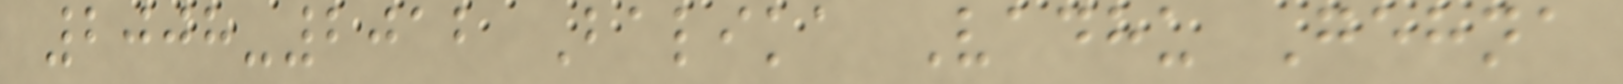2008-2012 Balika Vadhu Gehna
